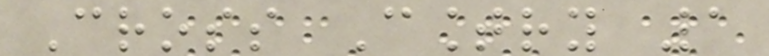Cross Country 1
